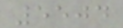5504
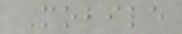Mobile
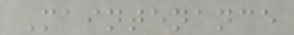Maintenance
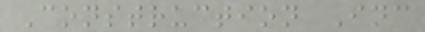Construction Inc
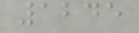1245
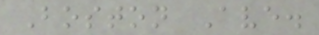Boston Ave.
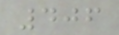406
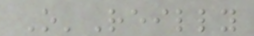O'Reilly
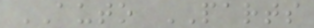AUTO PARTS
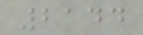2144
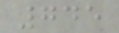745
